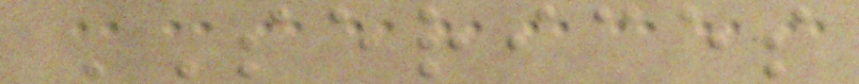SERICES
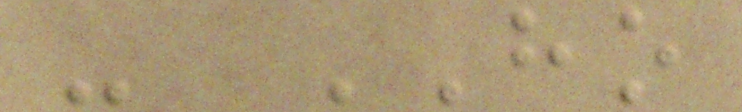- HO
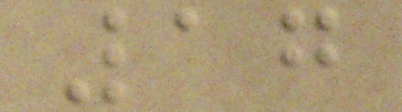17
